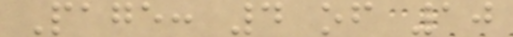Page: 4 of 10
